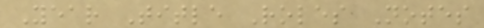Year Title Roles Notes
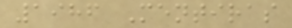1986 Mentiras
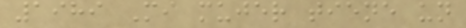1989 Mi mujer tiene un
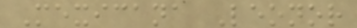Mexicana Leonor
